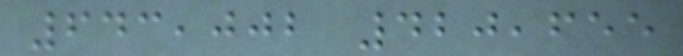643,002 420,655
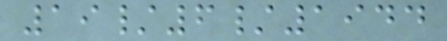19/6/1944
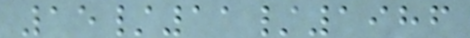15/11/1986
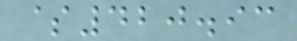$420.93
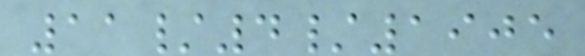11/4/1905
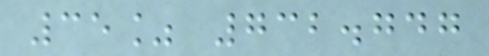35% 732.747
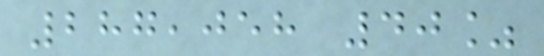287,058 40%
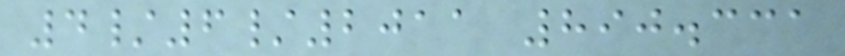4/6/2011 890.331
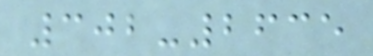302-2635
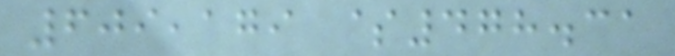609,179 $478.31
